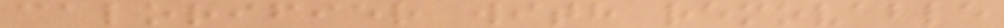calorifier with removable
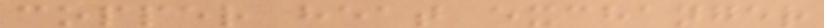copper heat exchanger
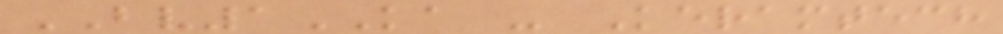BV1KA - Keramtech
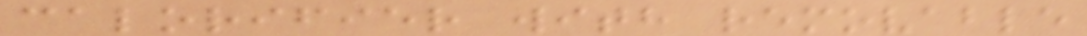calorifier with removable
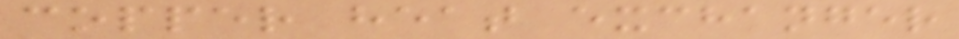copper heat exchanger
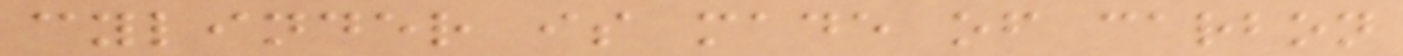cylinder is made of carbon
